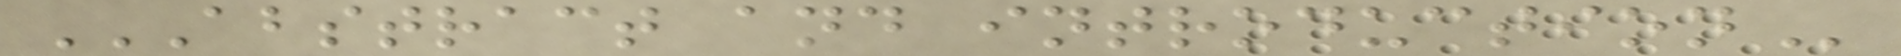ABSTRACT AND INTRODUCTION
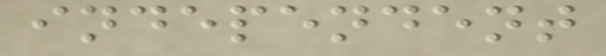independent
